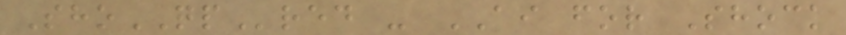ShoQPred - AI for Shock
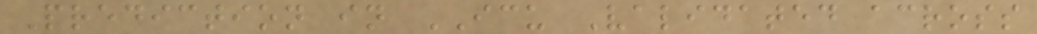Prediction in ICU Validated across
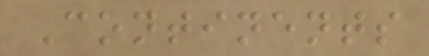Continents
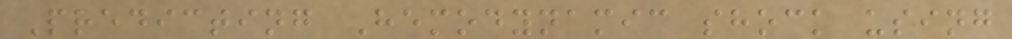Predicting Hemodynamic shock using
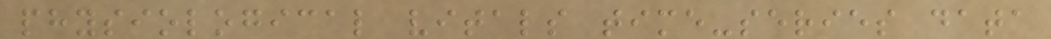physiological vitals time-series data
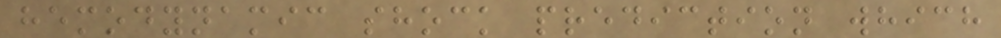hemodynamic shock prediction which
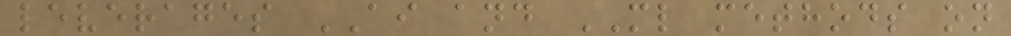leverages AI and ML methods on
